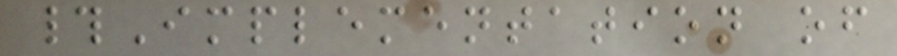#Implementation of
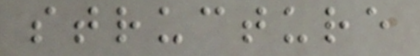structure
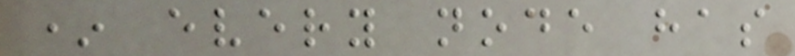* every node has
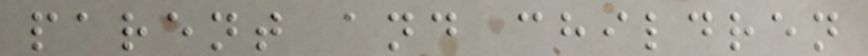parent and children
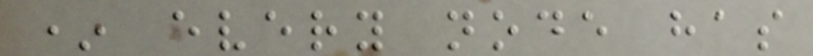* every node has
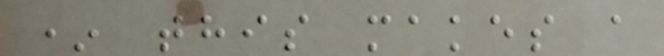* this makes a
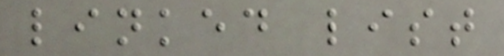linked list
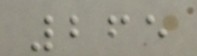265
